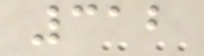312
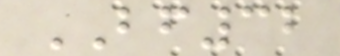BF32
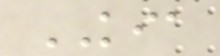KIA
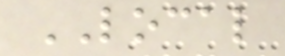LOCAL
